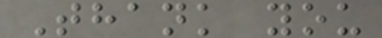Thank you
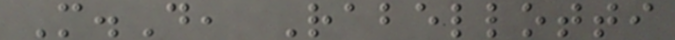M.D, Rabellotti
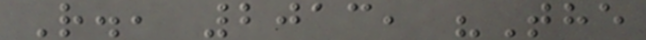R., 2013, "The
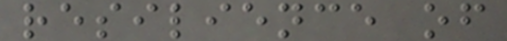resilience of
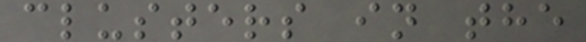clusters in the
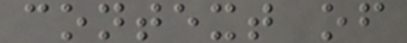context of
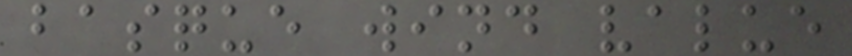basque wind value
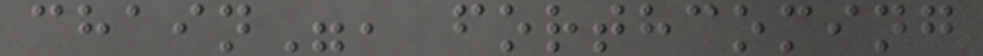chain", forthcoming
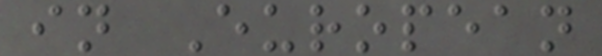in European
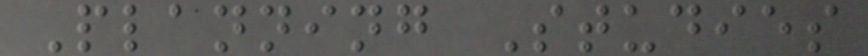Planning Studies
